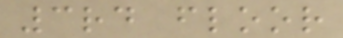3rd floor
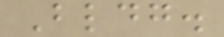Bldg.
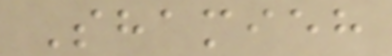Shamieh
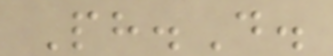Ph.D.
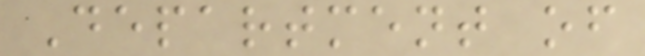Department of
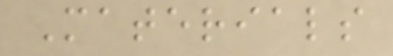Materials
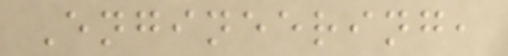Engineering,
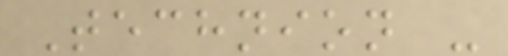Technion -
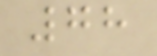78
